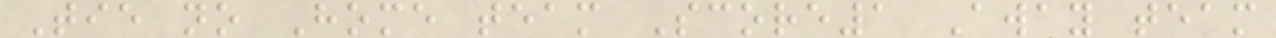Tie no Home team Score1 Away team
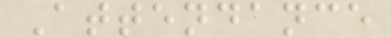Attendance
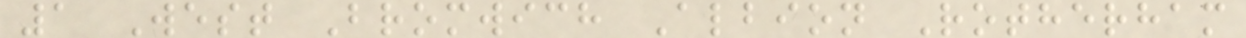1 West Bromwich Albion Rotherham
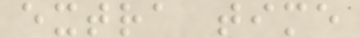extra time
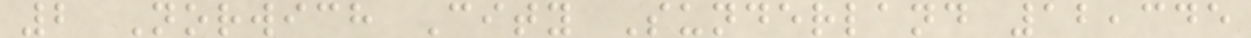2 Norwich City Sunderland 12,345
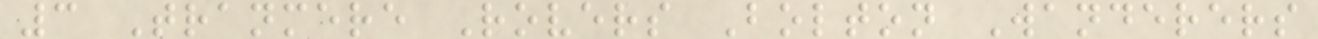3 Tranmere Rovers Bolton Wanderers
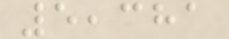5,381
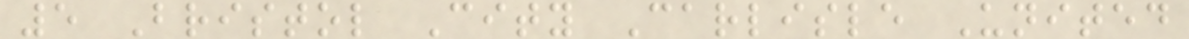5 Bristol City Carlisle United
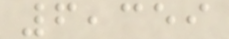6,359
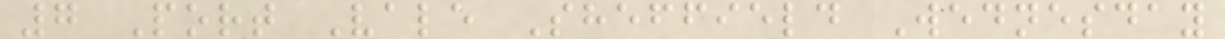7 Port Vale Sheffield Wednesday
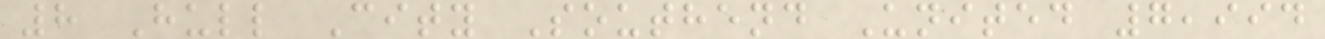8 Hull City Southend United 7,994
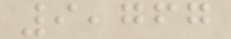9,767
